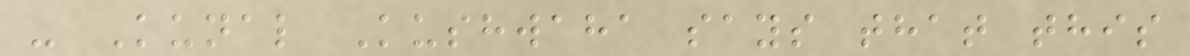- Kunal Kushwaha says that this
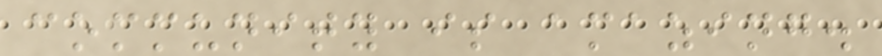community is amazing.
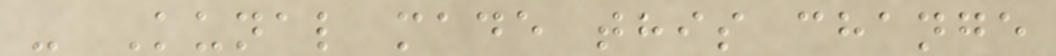- Kunal made this change
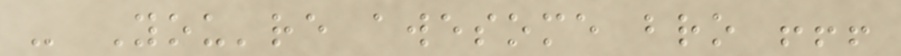- You're awesome bro !!!
